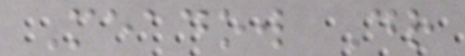Meadow Dr
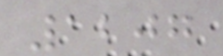1207
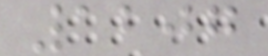1207
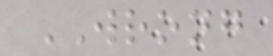WRONG
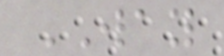WAY
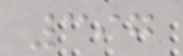397
